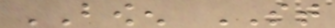BOWEN ST
